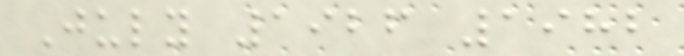July 1926 1982
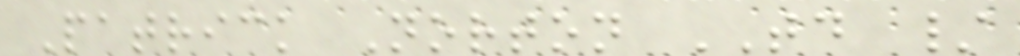Patrick Norton TD /
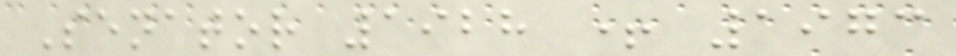Senator 1928 + 1973
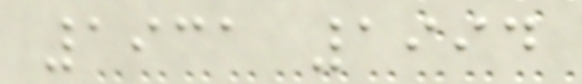1931 1994
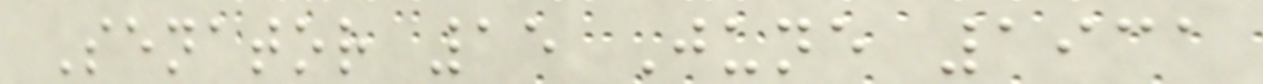Senator 15 June 1931
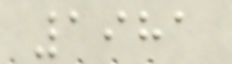1981
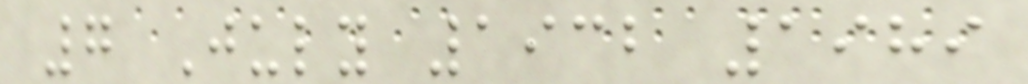7 July 1932 1989
